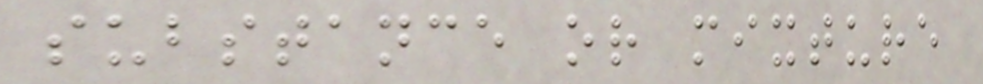substance or mixture
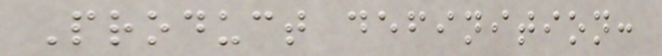Product definition:
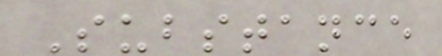Substance
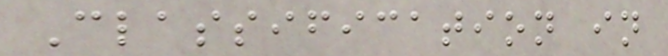Classification in
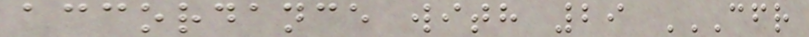accordance with 29 CFR
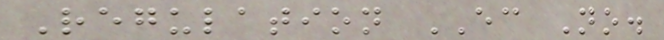Regulation EC No.
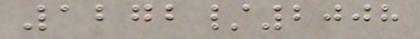1272/2008
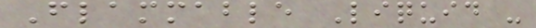Flammable Liquid -
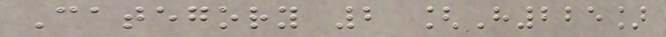Category 2 [H225]
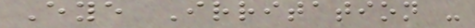Eye Irritation -
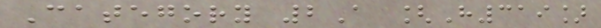Category 2A [H319]
